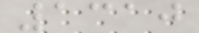1310
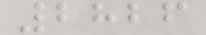2826
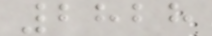2828
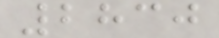2830
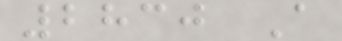2830 A
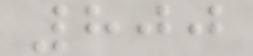800
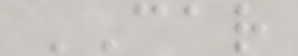CAR
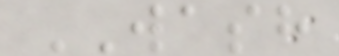WASH
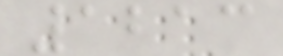1213
